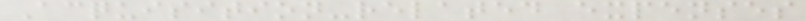Acquisition-related expenses
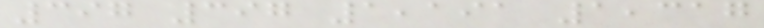397 397 1,191 1,317
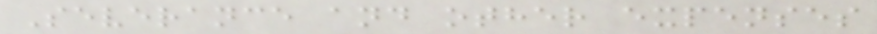Severance and other expenses
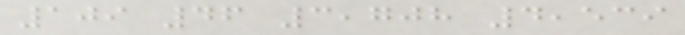109 46 3,708 4,539
